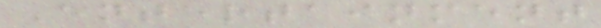Entertainment
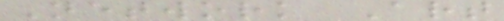Network Art
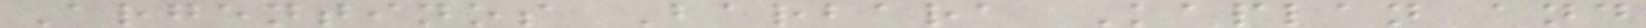Argentinos Barbara Kaplan and
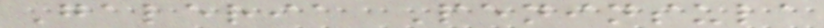Galeria Peninsula
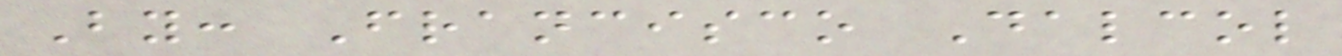By: Francisco Dalcol
